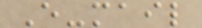E-mail
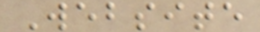Website
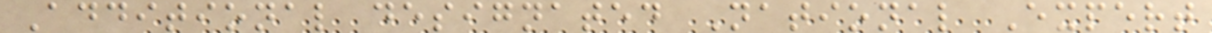Additional designated National Expert
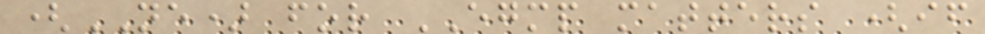(NE) for EGMP matters (if
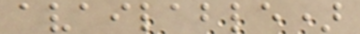available)
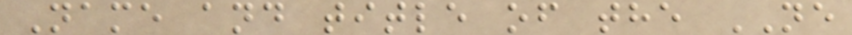Name and title of the NE
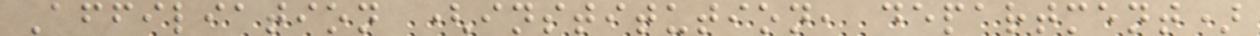Affiliation (institution, department)
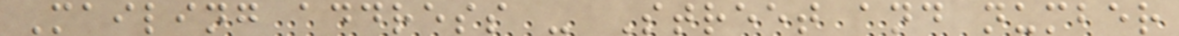Mailing address - Street and number
